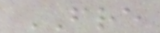FRE
